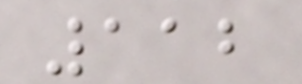112
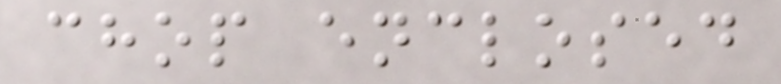chop enclosed
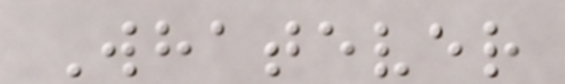Whatever
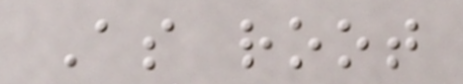As root
